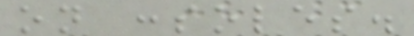on consoles.
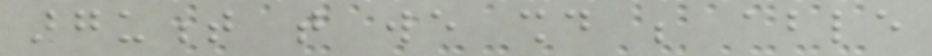argument that we should be able
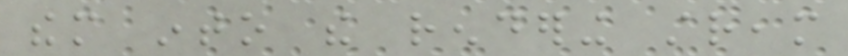them into the rendering stream
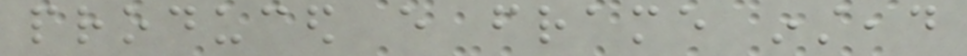produced every frame instead
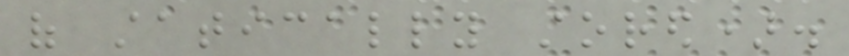of statically stored).
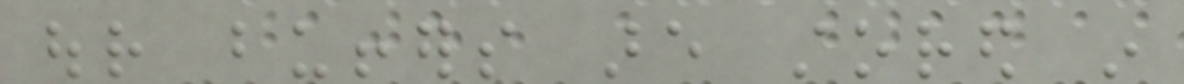our buffers are stored in
